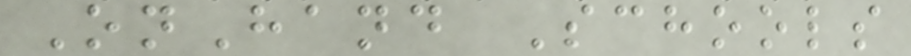OnHand Schools
